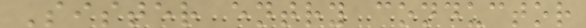Sister entry conductor
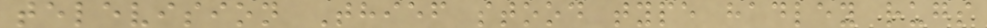television Thief stood type hadley rugs
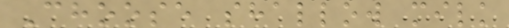Choose shallow milk
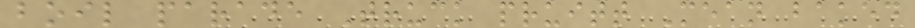boil parade Truck pruitt Mean baked
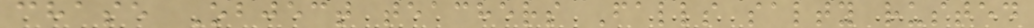chase Object teachers Falls salty rusted
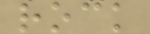rock
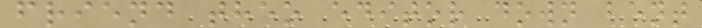friend theo editor down bent
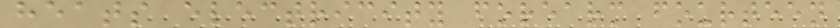heats electricity forearm fourteen
